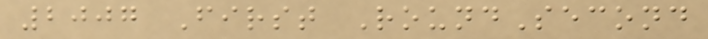2007 First RoundSecond
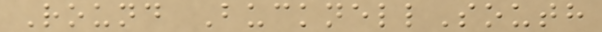Round BucknellSouth
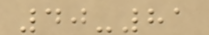40-81
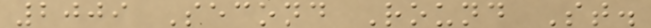2009 Second Round St.
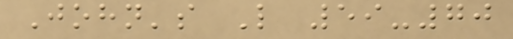John's L 59-70
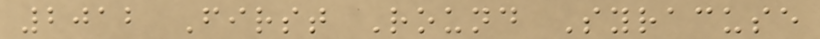2012 First Round Syracuse
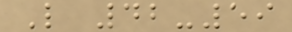L 42-59
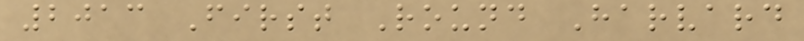2013 First Round Harvard
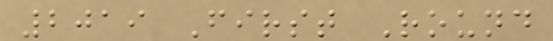2019 First Round
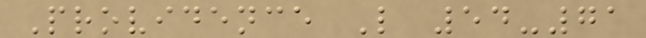Providence L 54-71
